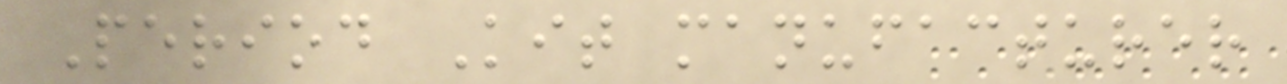Period Kit manufacturer
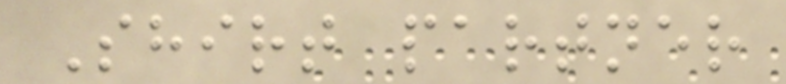Shirt partner
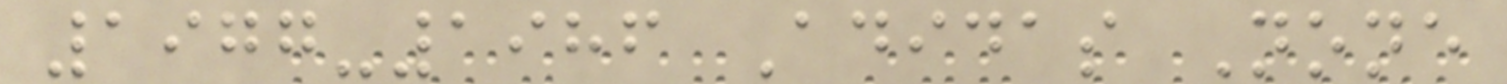1977-1986 Adidas None
